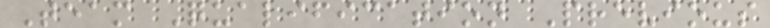Team Qualification Previous
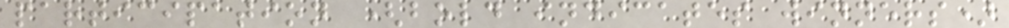participation (bold indicates winners)
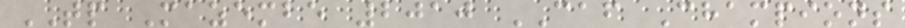TP Mazembe 2010 CAF Champions
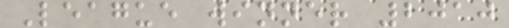League winner 2010
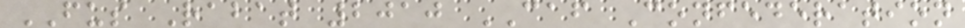FUS Rabat 2010 CAF Confederation
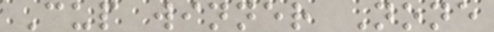Cup winner None
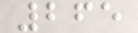265
